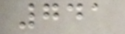741
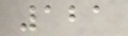121
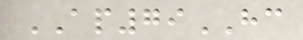AP79HC
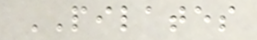PILATES
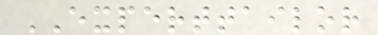EXPERTTAILOR
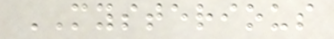MYSTERIOUS
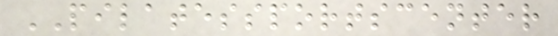PILATESSPORTSCENTER
